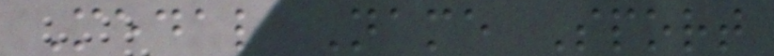Medal Name Sport
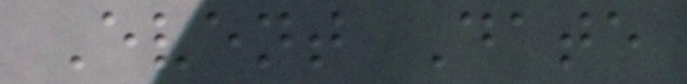Event Date
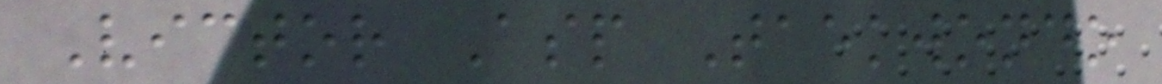Victor Asp Taekwondo
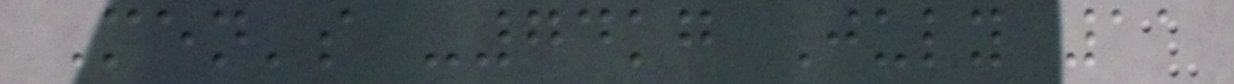Men's -74kg July 11
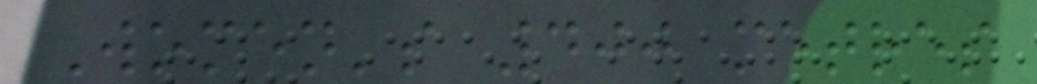Women's 400 metres
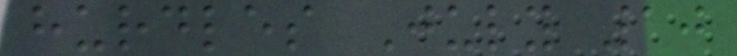hurdles July 10
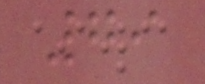79
